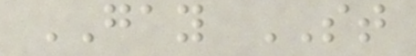GAY ST
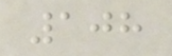108
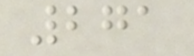271
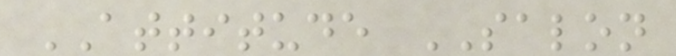ATTITUDE SALON
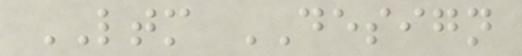LTM DESIGN
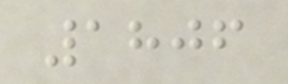1806
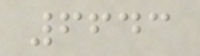6643
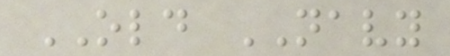OLD NAVY
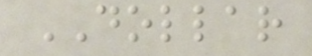DOLLAR
